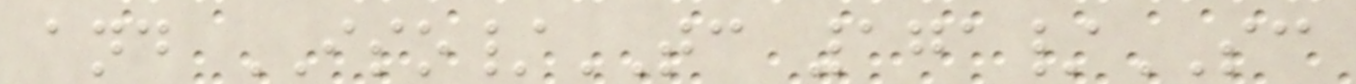and ISO/TC 171/SC
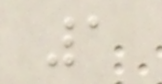1
